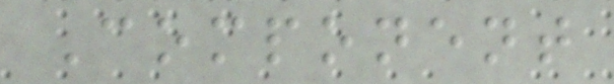Component
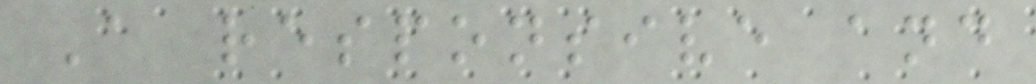A responsive and
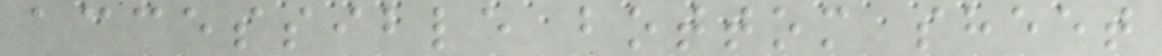accessible bottom sheet
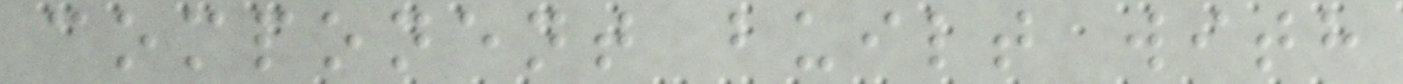component built with
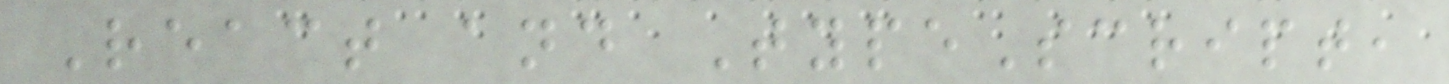React and TypeScript,
